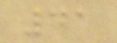41
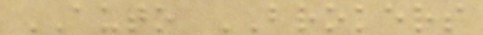AUTO BROKERS
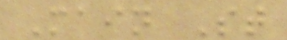Main St
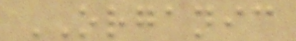ORGANIC
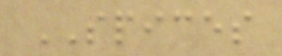SPICES
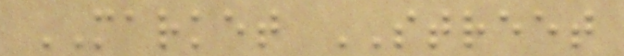MARKET STREET
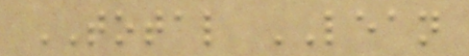TOTAL LEAN
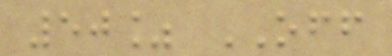50% OFF
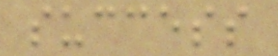success
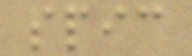spic
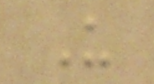U
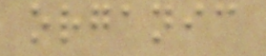organic
